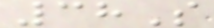38S
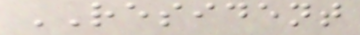RESIDENT
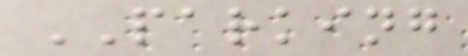PARKING
